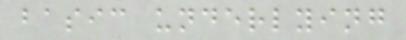basic underlying
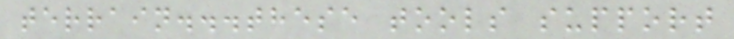terrain...these tools support
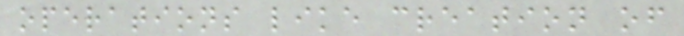operations like creation of
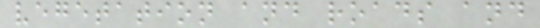vegetation and roads and
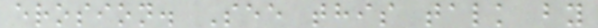erosion. See this talk by
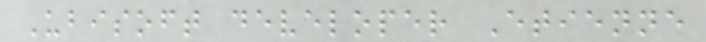Ubisoft developer Etienne
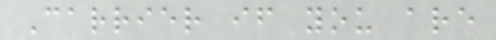Carrier if you are
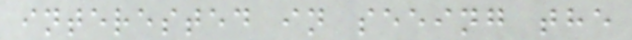interested in seeing the
